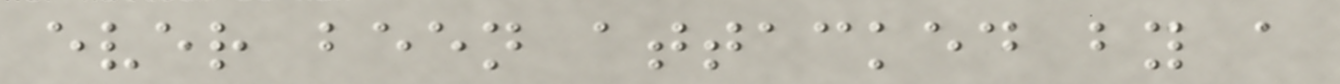ever been attacked by a
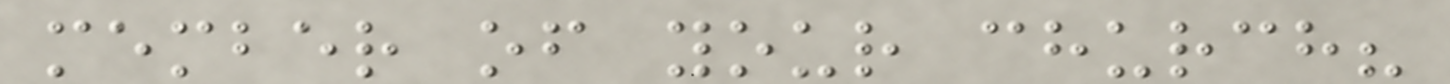member of your church?
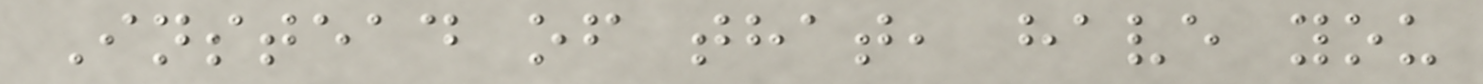Instead of that, have you
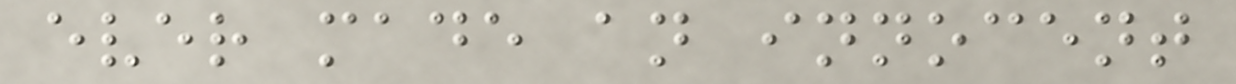ever made an innocent
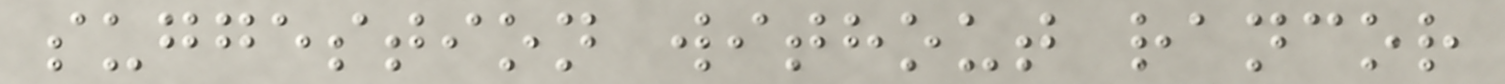suggestion without rancor
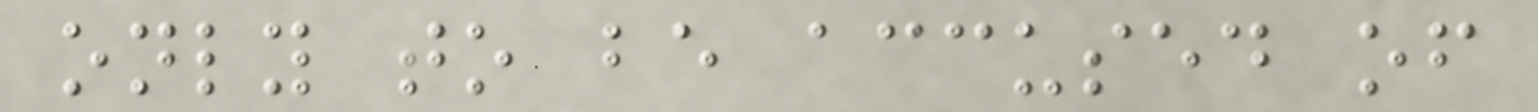only to be accused of
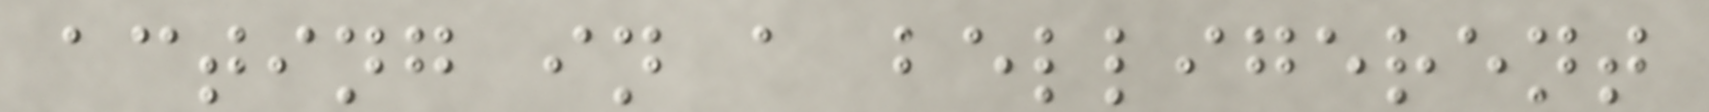acting in a belligerent
